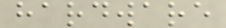hardware
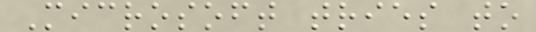Microsoft tries to
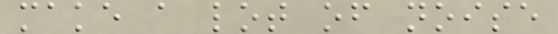make a lot of noise
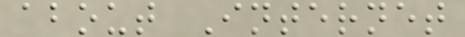about Internet
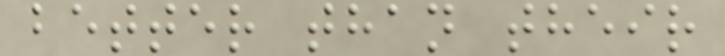better than their
